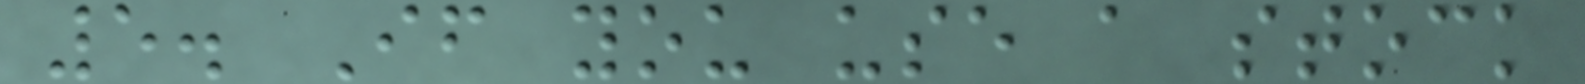5. If you use a stock
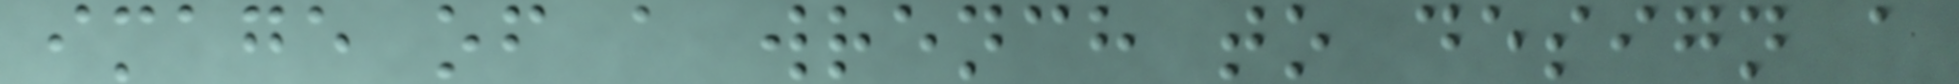image of a wrench to design a
